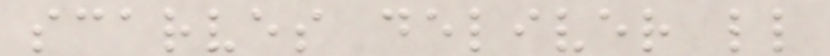scarves deliver ll
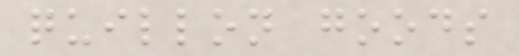quillon goods
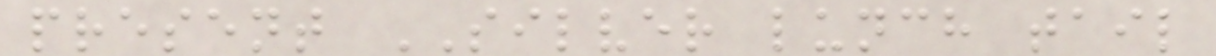present SILVER lunch tail
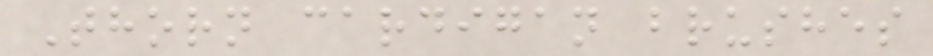Thorn cardigan brushes
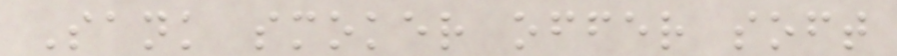Sank smoker offer soft
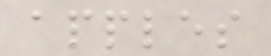apples
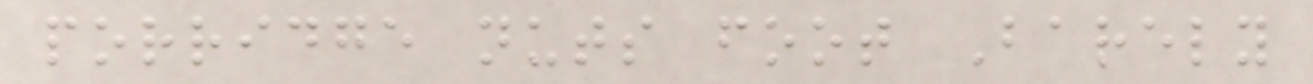porridge nuts foot Barely
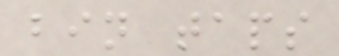bin taps
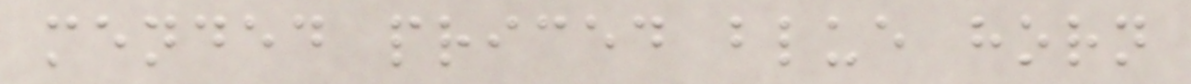mended priced blue horn
